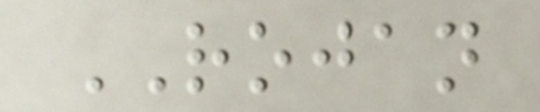ROJAN
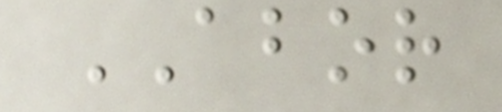ABOR
